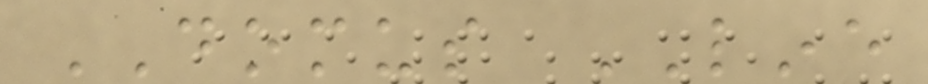DOMUS LINE
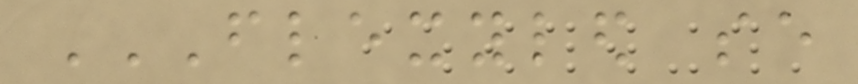FLEXYLED SE
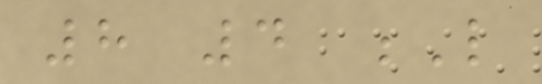8 4 L
